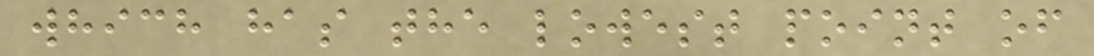which has the lowest point of
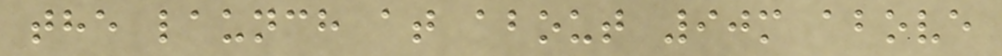the launch at about 90m above
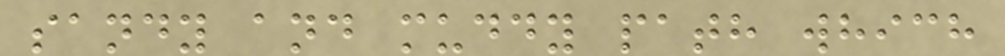sandy and muddy path which
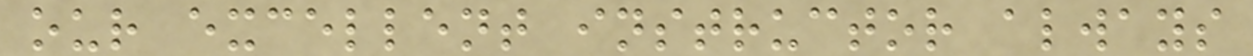our excellent instructor always
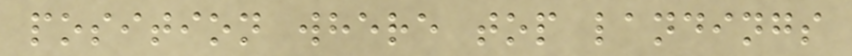position where top landings
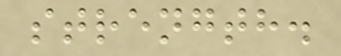strength.
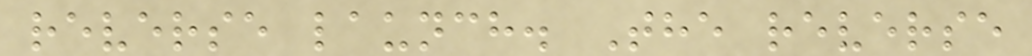reverse launch. The reverse
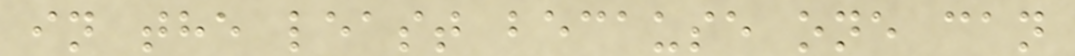in the least because one can
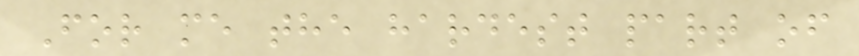For me the hardest part of
